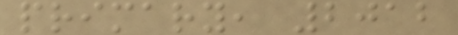primary, 2012
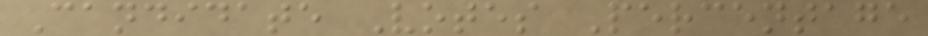Candidate Votes Percentage
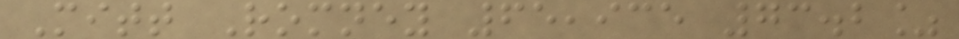Mitt Romney 65,935 73.2%
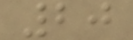20
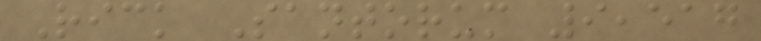Rick Santorum 9,517
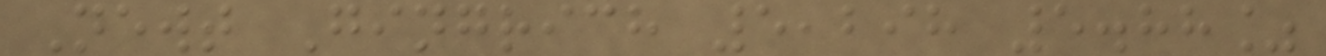Newt Gingrich 5,298 5.88%
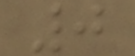0
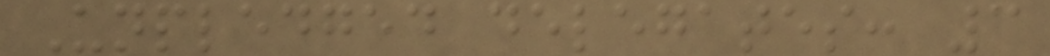Unpledged delegates: 3
